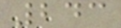243
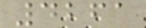4261
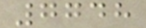7748
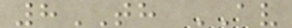8TH AV
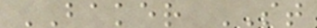BAKER ST
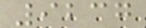9237
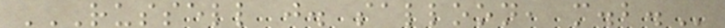RUSSELL J. SALLOON, M.B.
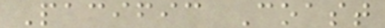Pacific Coast
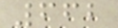662
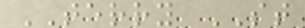TERRY ST
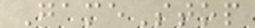GameStop
